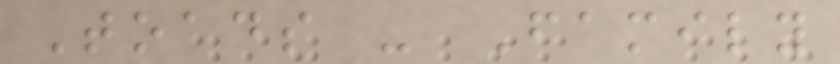Toads - Family
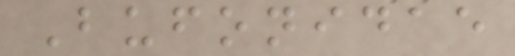Bufonidae
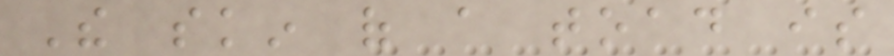The skin of a toad is
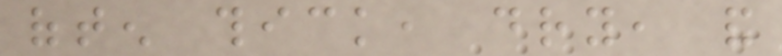often thick, dry, and
